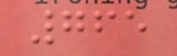765
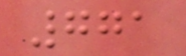771
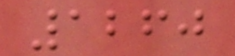1260
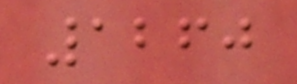1260
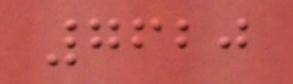7620
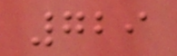729
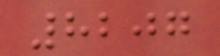8207
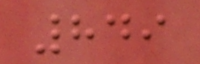849
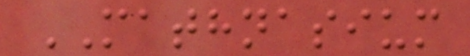MATHNASIUM
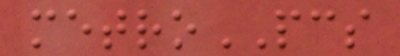metroPCS
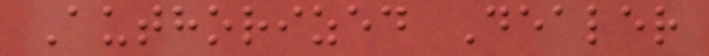Authorized Dealer
